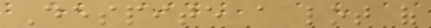Despite a lot of
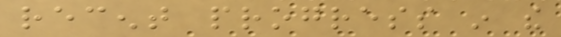recent progress in the
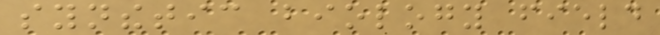synthetic biology field
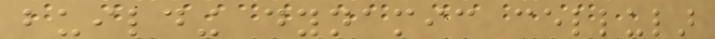building dynamic cellular
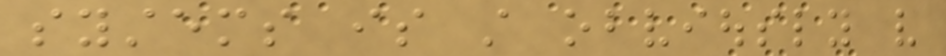systems is still obviously very
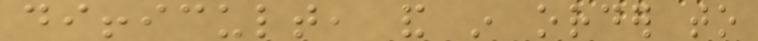difficult, and in order to
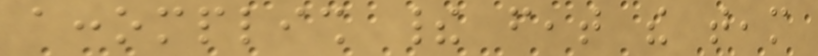accomplish their feat the team
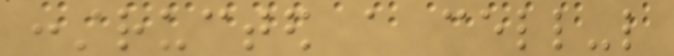constructed a cell-like
